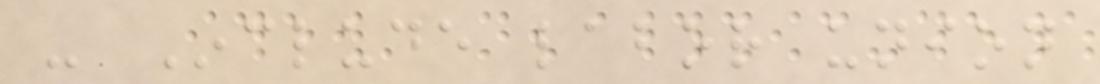- Include labor union
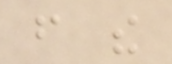from the
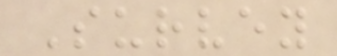Survey
